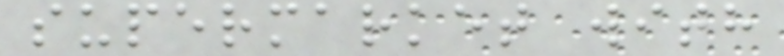supermarket with
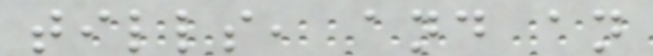tills, and an
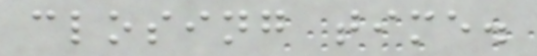closing time.
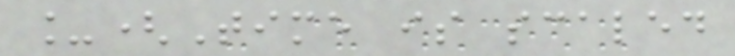_(Time is scaled
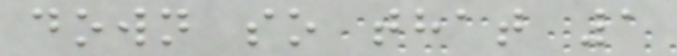down so that 1
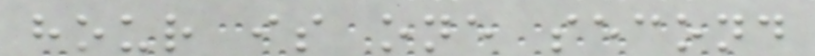hour is one second
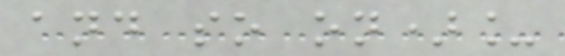and so on)_
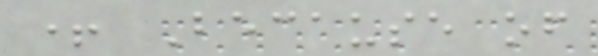+ Because of
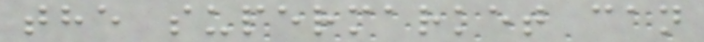the supermarket can
